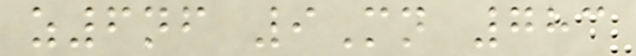z6nf 9Mn 783
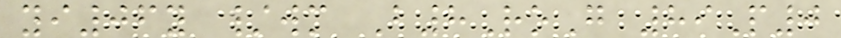yi06y /wm B8RoG 89P0
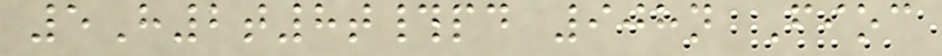5H2t8t#pd 908n Fioc
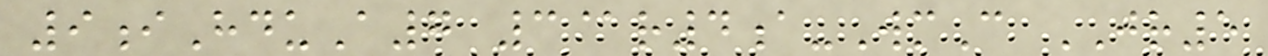9iHduA7 3@r4a-WmC JR5
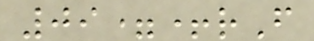09=+rF
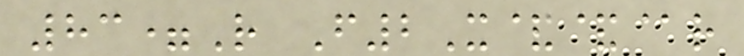83=R F2X&&@r
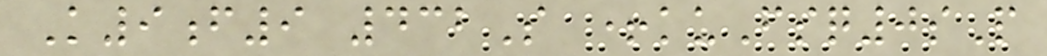K9f9 432S +kuFsq0sP
